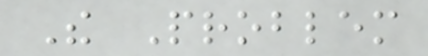The Problem
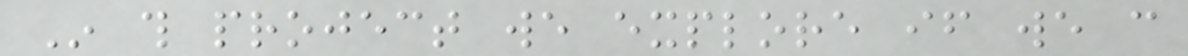In this project we explore if we can
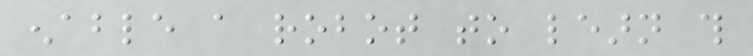enable a robot to learn this
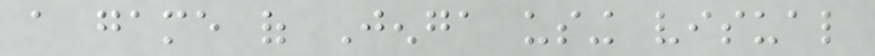a game of Jenga using visual
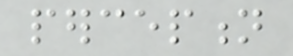perception
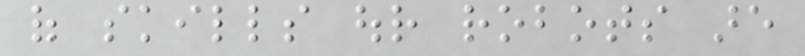of skills our robots are
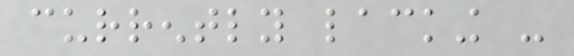currently lacking -
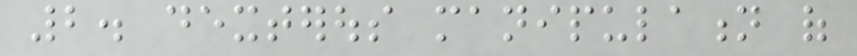2. dexterous manipulation of
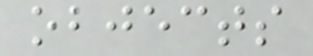objects
